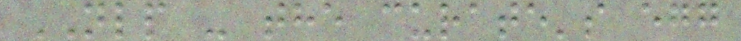NLP - the curate's egg
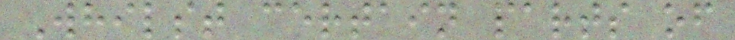Whilst certain parts of
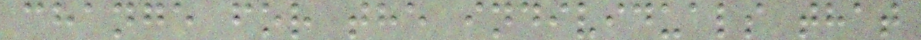change for the individuals that
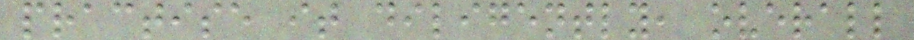practise it diligently, overall
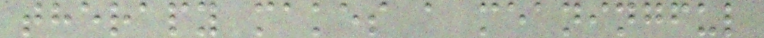therapy makes a meaningful
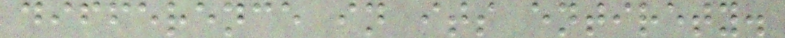difference in its entirety.
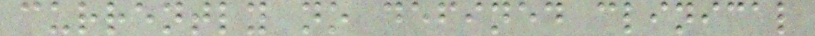currently no defined clinical
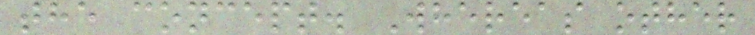the concept. Whereas other
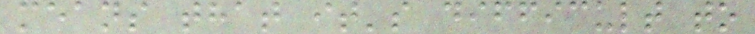means that it's difficult to
